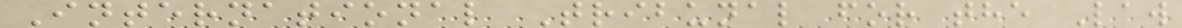International Tribunal for the Law
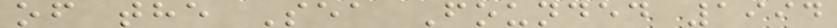of the Sea Founded 1994
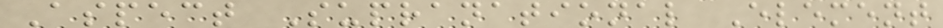Aspect Supranational Element
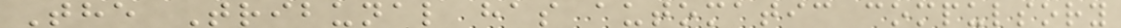The Tribunal has automatic compulsory
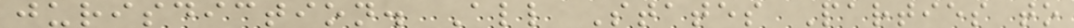jurisdiction. All States Parties to
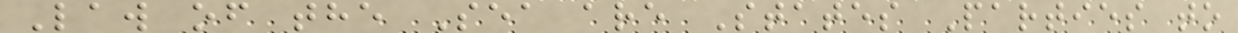Law of the Sea are States Parties to
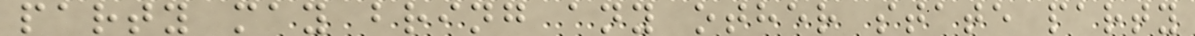party may bring any other state party
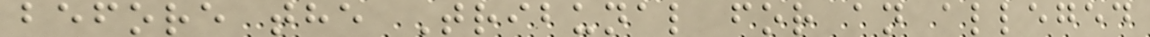before the Tribunal for an alleged
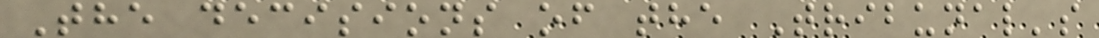The decisions of the Tribunal's
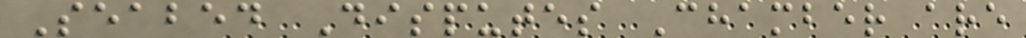Seabed Disputes Chamber are
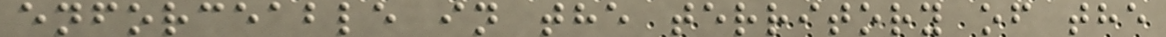enforceable in the territory of the
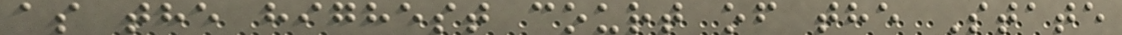as the highest court of the State
